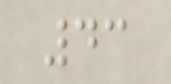43
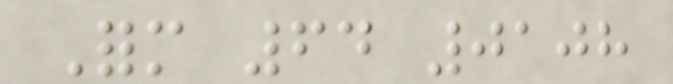Form 64 0108
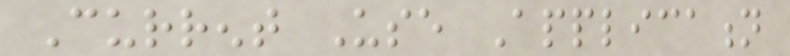Current Use Application
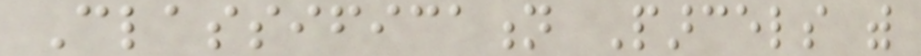Classification Parcels with
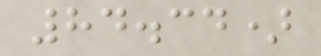84.34)
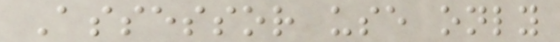Assessor use only
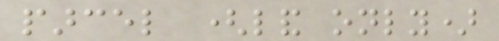parcel (land only)
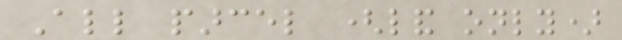All parcel (land only)
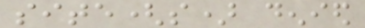site(s) denied
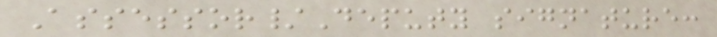Assessor/Deputy signature:
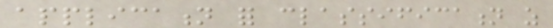application for classification as
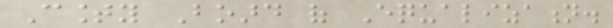County Board of Equalization.
